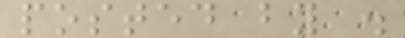posted by .
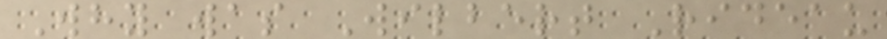Why was Wilbert Rideau
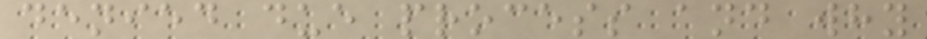denied due process and why
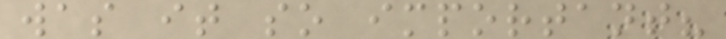was it so important?
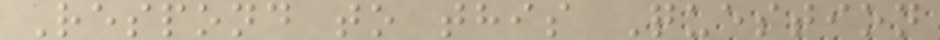Respond to this Question
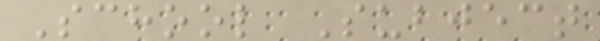School Subject
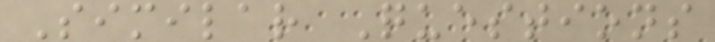Similar Questions
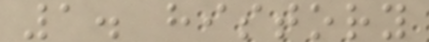1. history
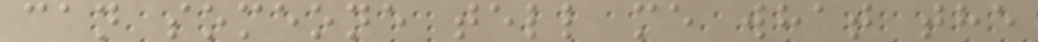can someone tell me what the
